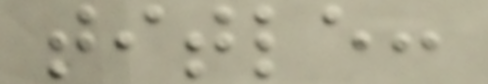title:
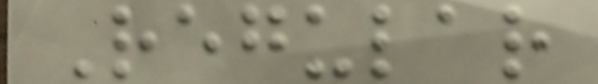Regular
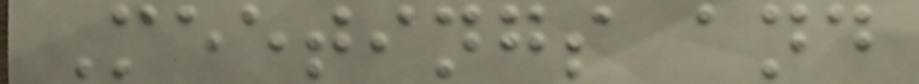Meetings and
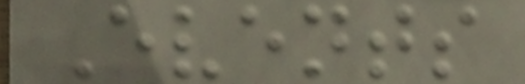Events
